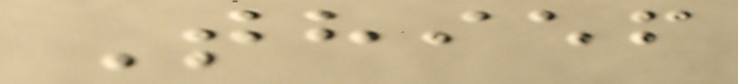Thief
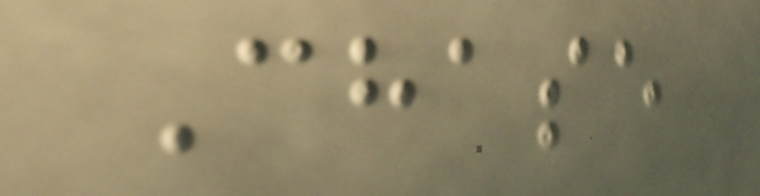Chase
